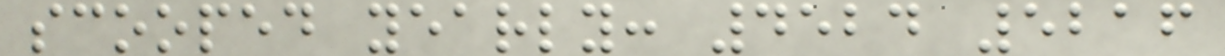scooped yearly: 4524 5216
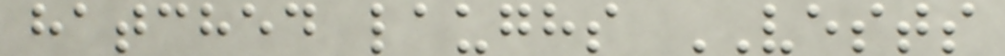hatched laughs VESTS
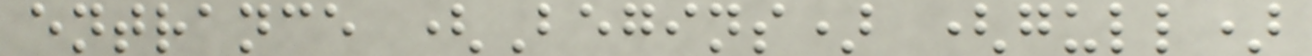entrance (Begins) (gull)
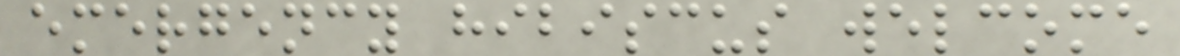emergency hibiscus welcome
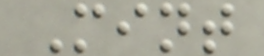Mint
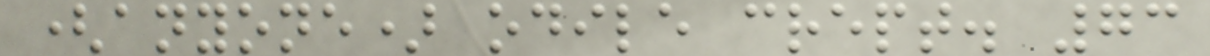(anyone) odile crept. 73
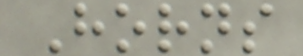Horns
